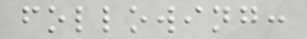following:
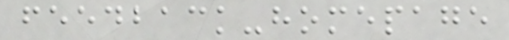feedback-homepage
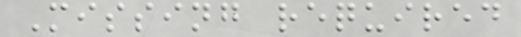Missing required
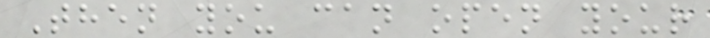Then you can open your
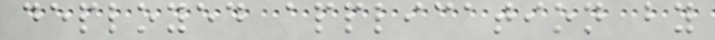deployed application by
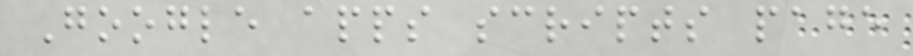Google apps scripts page
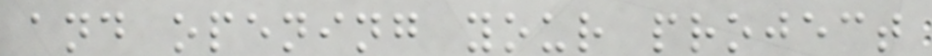and opening your project
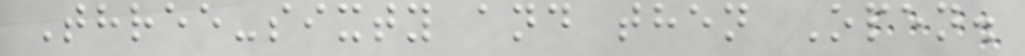Three-sixty and then Open.
